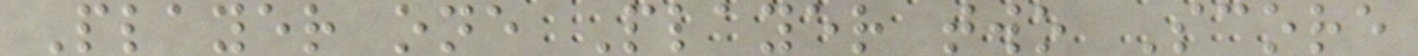Player one Player two Score
